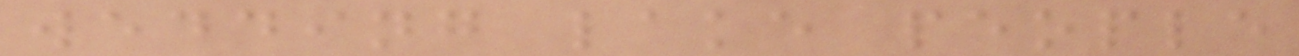wedding lake people
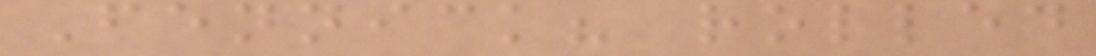Fennick? rolled
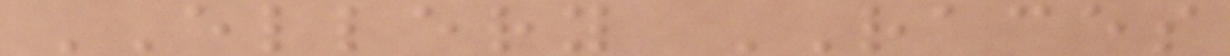ELLERY RACES
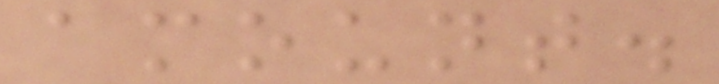amount.
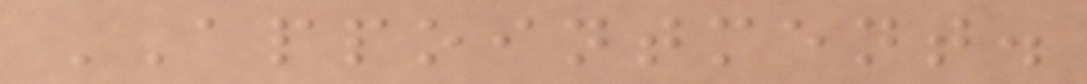APPOINTMENT.
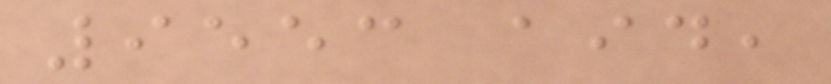9553 aid,
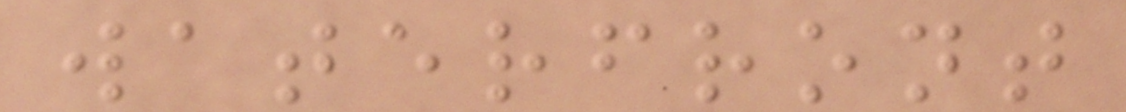waterfront
